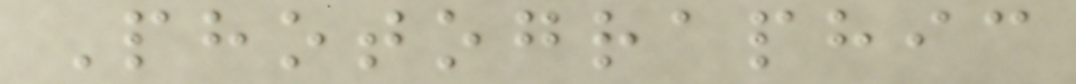Photographic
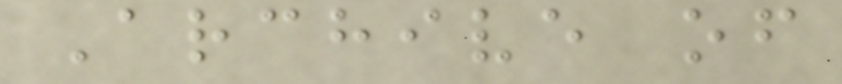Archive of
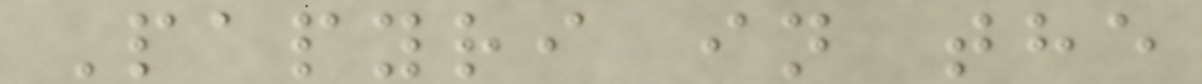Papyri in the
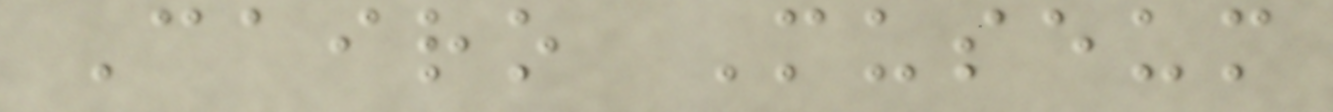Cairo Museum
